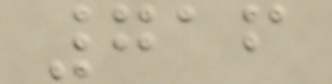716
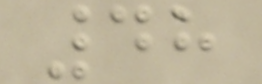48
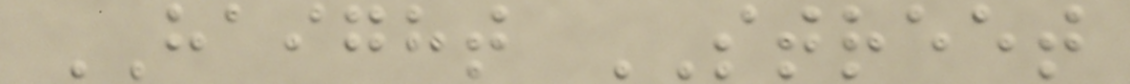HAIGHT STREET
